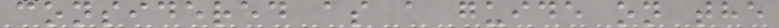considered as a guide on the
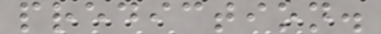prediction.
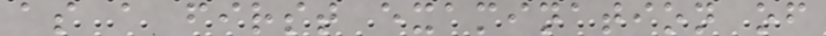as a first examination of
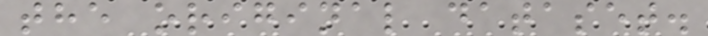the original dataset.
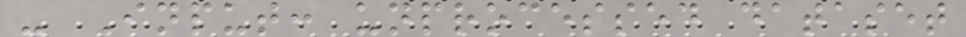- Input: unprocessed dataset
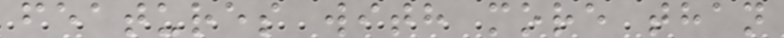features with more than
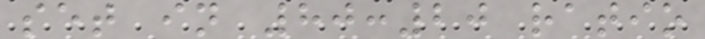set in 80:20 ratio
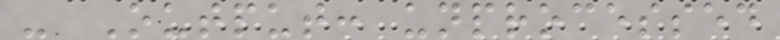- Output: unprocessed
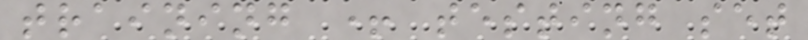training + testing set
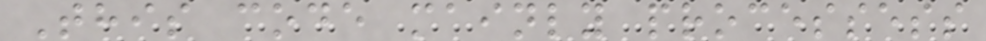This code mainly processess
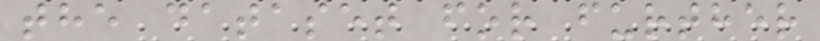the dataset for further
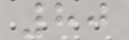80
